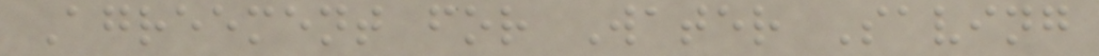Agreement for Water Saving
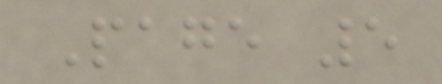Page 5
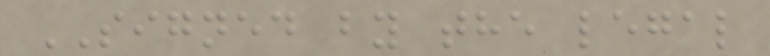SIGNED by the legal
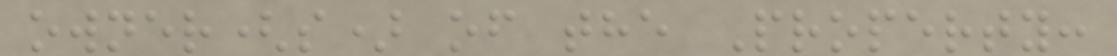owner(s) of the Property:
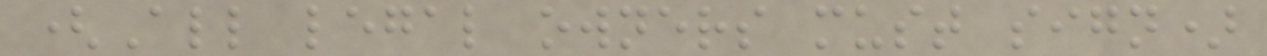(All legal owners must sign)
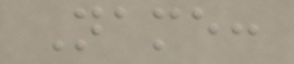Name:
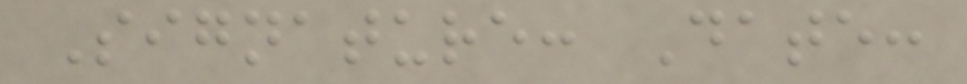Signature: Date:
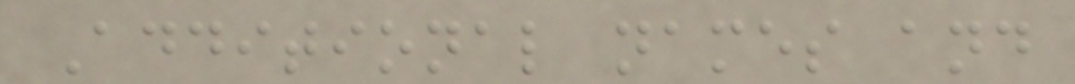Additional names and
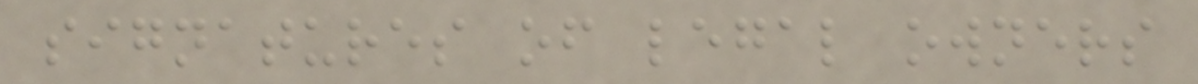signatures of legal owners
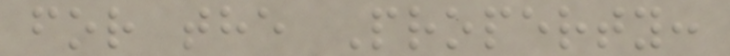for the Property:
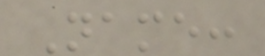Name:
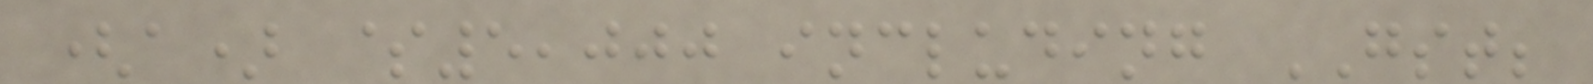(a) $5,000 including GST;
